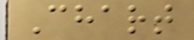Chart
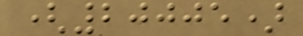(20005)
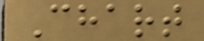Chart
